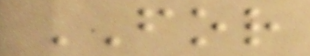FOR
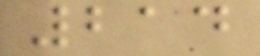214
